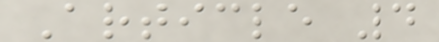Article 4
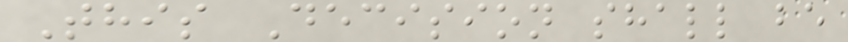This Decision shall be
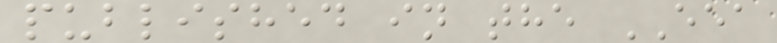published in the EEA
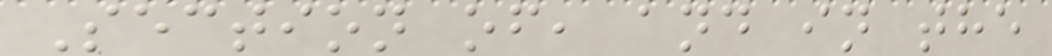Section of, and in the
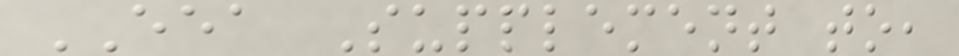EEA Supplement to,
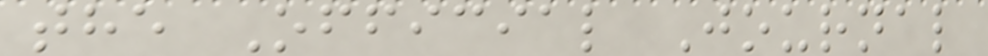the Official Journal
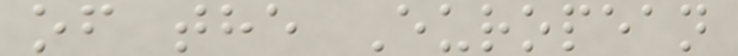of the European
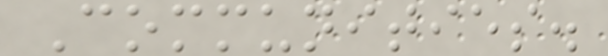Communities.
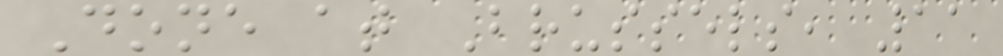Done at Brussels, 11
